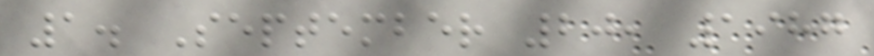1. September 20, 1987
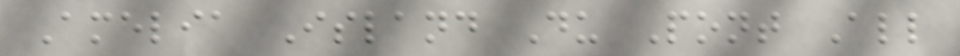Amelia Island Du Pont All
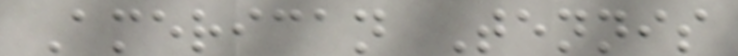American Tennis
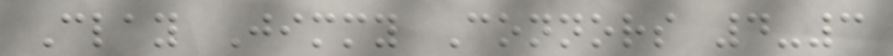Clay Jimmy Connors 4-3
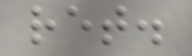ret.
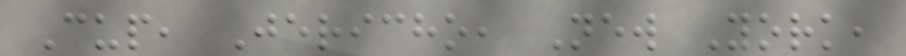Cup, Jericho, New York,
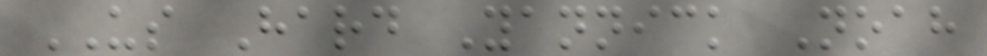US Hard Yannick Noah
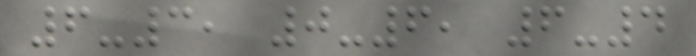6-3, 0-6, 6-4
